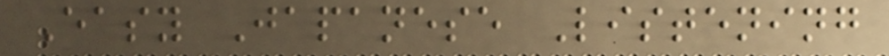Easy Japanese Listening
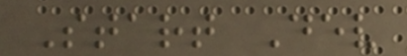Start Dev
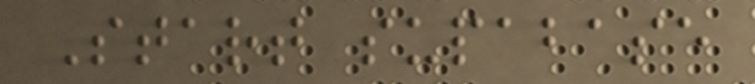Start supabase
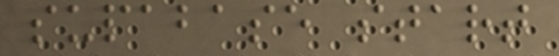supabase start
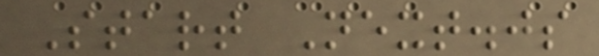Start Next.js
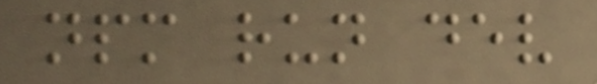npm run dev
